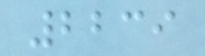2239
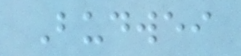Budwei
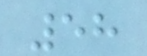58
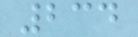234
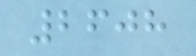2608
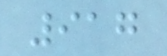917
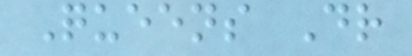Queens Dr
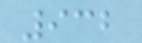932
